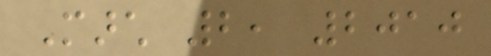March 2, 2010
